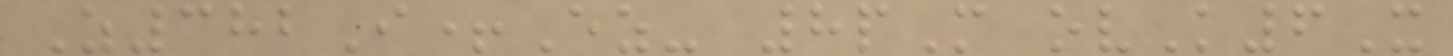Z382I+Ez- 8pM ovK6X
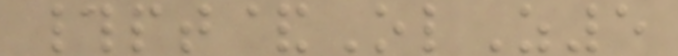#pt&OlZ5
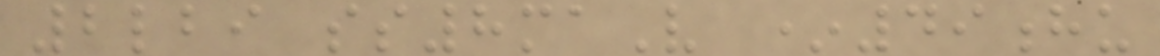2lbi ss8maV *49hu
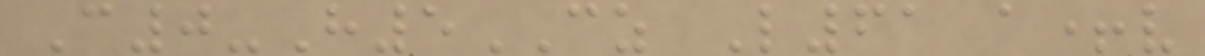C0-H5CZ L61 a+v
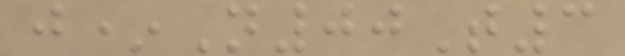j*N00T3
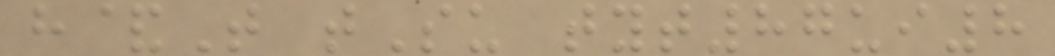h&T tSu tyt87ui8
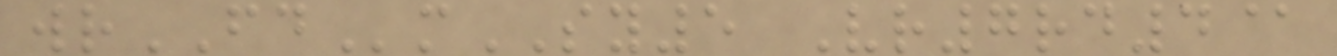wrFDmSY5 Vr7rd4@
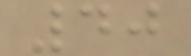40
